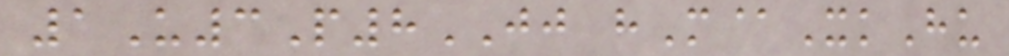1U3P8JJ hM@XkHu
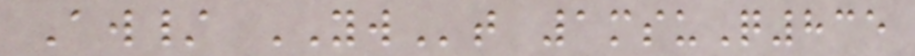Aw/ YWt 1msuQ835
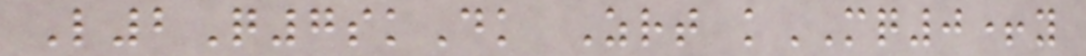L2Q7skDk Zrt kMQ0+y
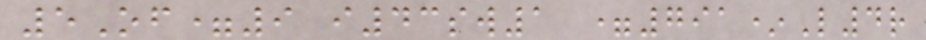5Of=9 i43sw1 =791*L4r
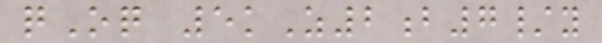qOq 5kZ2b7/y
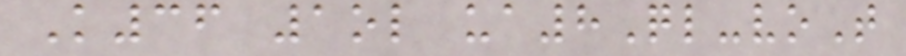K36 1ol ua8Ql-voT
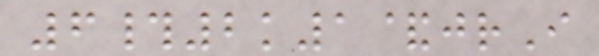6#2k1&jrI
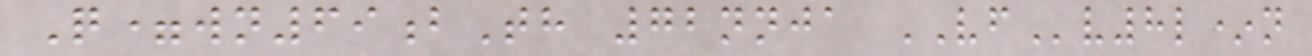Q=wn69bTh 72nnja VFv8l*n
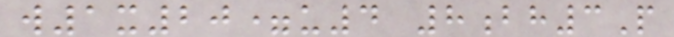w1x20=u4 8bh3P
